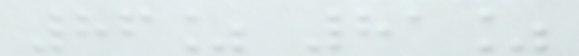86% 81%
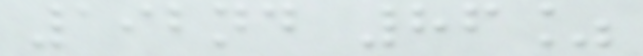192nd 86%
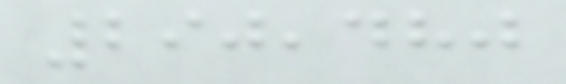290,480
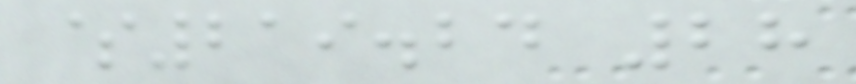$219.24 28
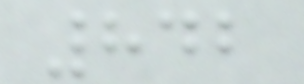842
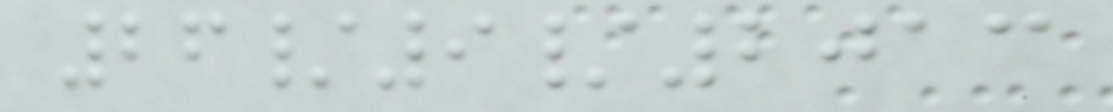26/9/2013
